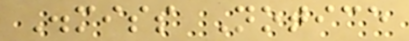Dismiss Notice
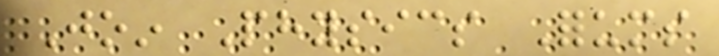Join Physics Forums
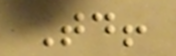Today!
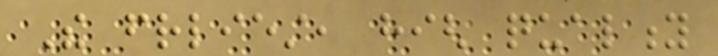The friendliest, high quality
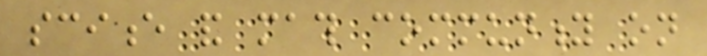science and math community on
